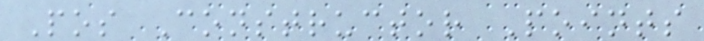Pos Constructor Points
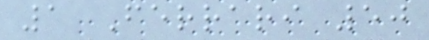1 Ferrari 50
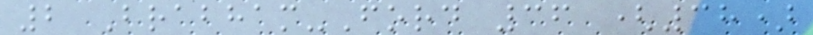2 Brabham-Ford 36 (38)
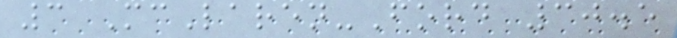3 McLaren-Ford 30.5
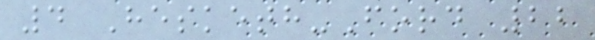4 Hesketh-Ford 22
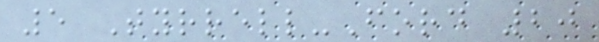5 Tyrrell-Ford 20
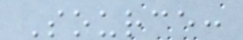Source:
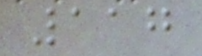117
